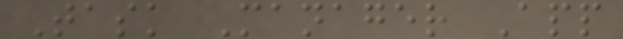Task Manager App
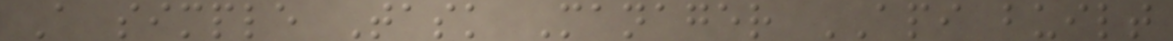A simple Task Manager API built
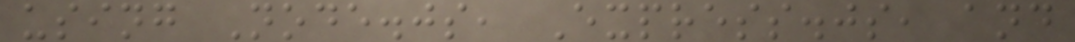using Node.js, Express.js, and
